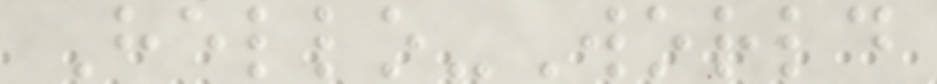Hello-World
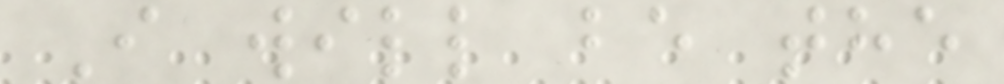I will be the
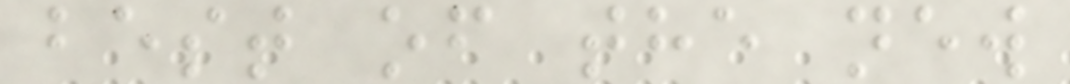best of the new
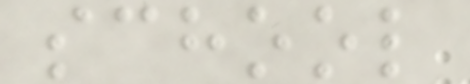school
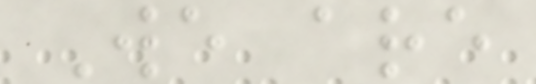We are
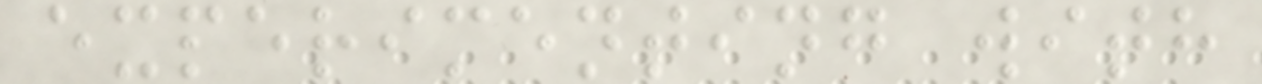experimenting with
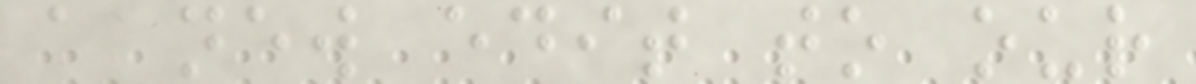a new edit to our
